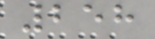258
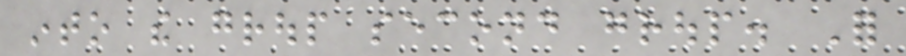into the group second group. For
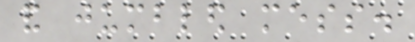and jumbled mess.
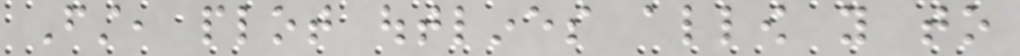First, plot outlines allow you to
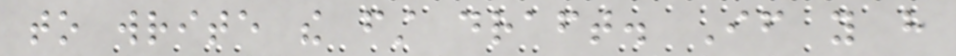to write the first draft. If you have
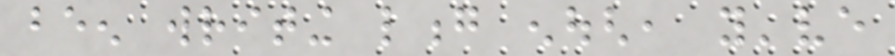been writing long enough, you've
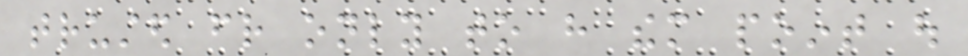trusted friend only to have them point out
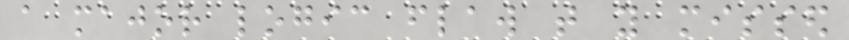a major logic flaw that you missed
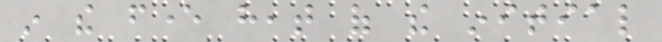in the fever heat of the initial
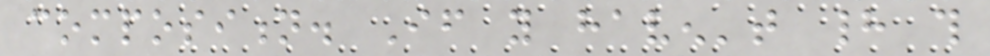composition. If you haven't had this
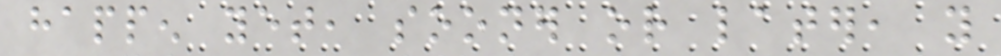happen yet, sooner or later, you
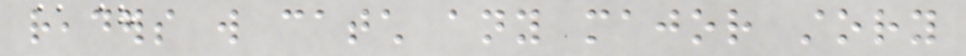readers will catch any major story
